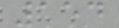154
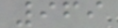969
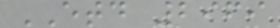ETD 2969
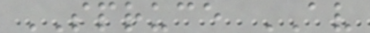SPRUCE AV
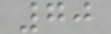70
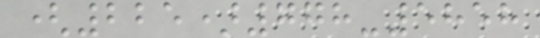(225)778-5858
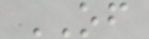OF
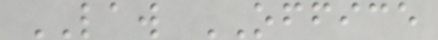LAW OFFICE
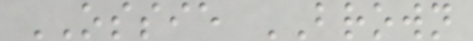OSSIE BROWN
